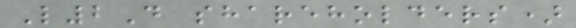L2D shareholders)
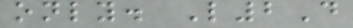only. L2D
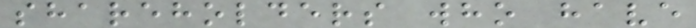shareholders who have
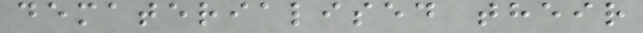dematerialised their
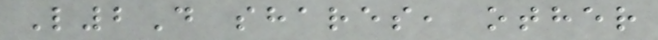L2D shares, other
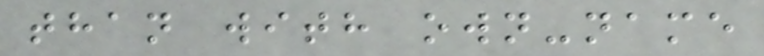than with own-name
